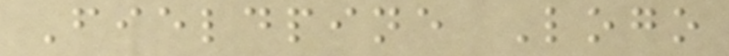Fieldpine Logo
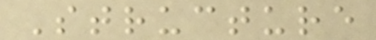Structure
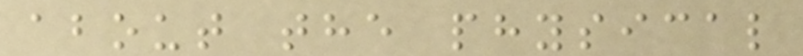about the physical
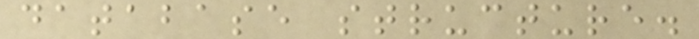database structure.
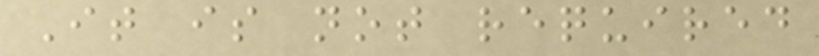It is not required
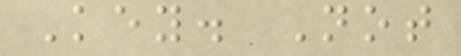Key. Not
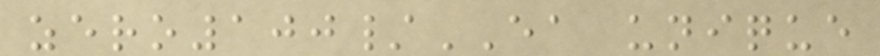zero100/EA unique
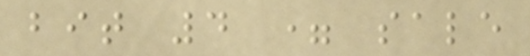bit 4 = sale
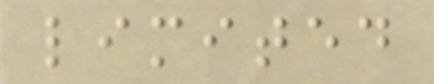limited
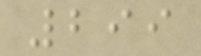299
